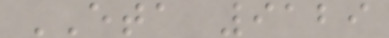ETA 9129
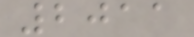2011
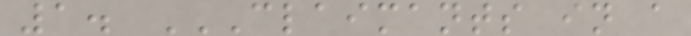1. CLAIMANTS IN A
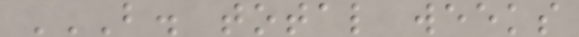B. TOTAL WEEKS
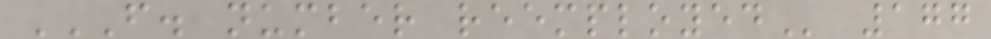F. NUMBER REEMPLOYED 177
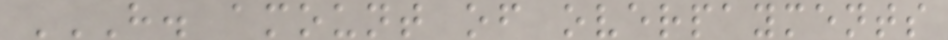H. AMOUNT OF OVERPAYMENTS
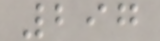297
